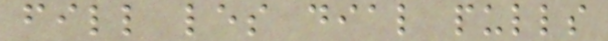fill les dial pulls
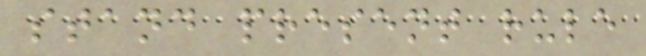stand present rule
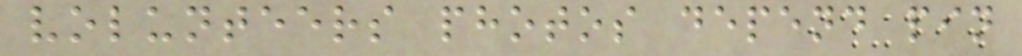volunteers photos depend pin
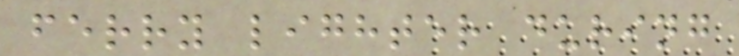ferry lighter during
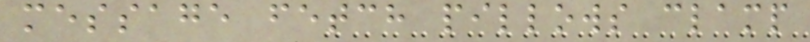message fetch pillows clamp
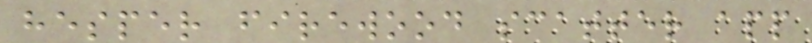hesper firewood scatter app
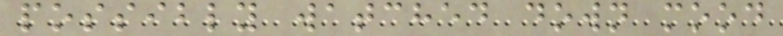possibly watched down mood
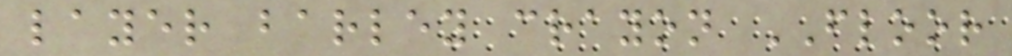layer barley crayon FLOOR
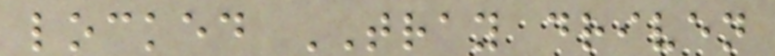locked TRAY driven
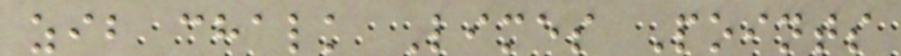zib chalk Limes Points
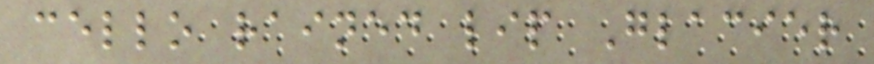cello rained lip Glacier
